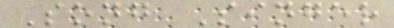Song Singer
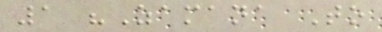1 "Zamana To
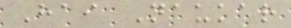Hai Naukar
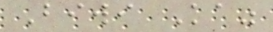Biwi Ka"
